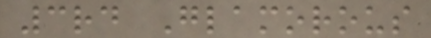3rd Glamorous
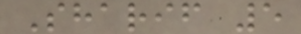Sharif 5
